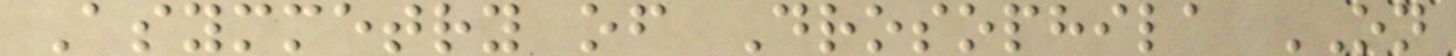Asymmetry of Drosophila ON
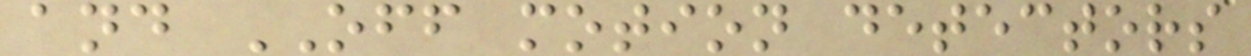and OFF motion detectors
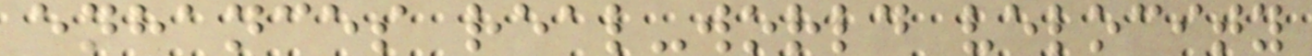enhances real-world velocity
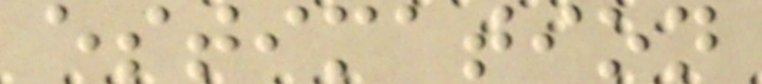estimation
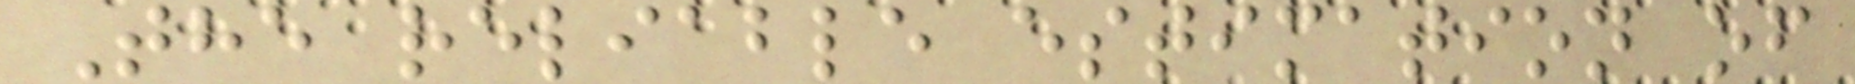The reliable estimation of
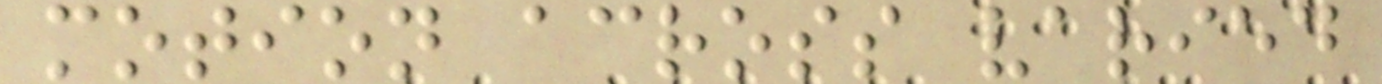motion across varied
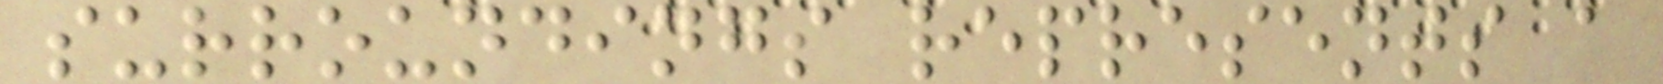surroundings represents a
